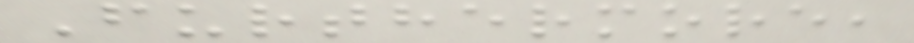Furthermore,
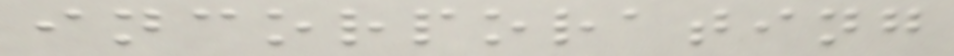incorporating
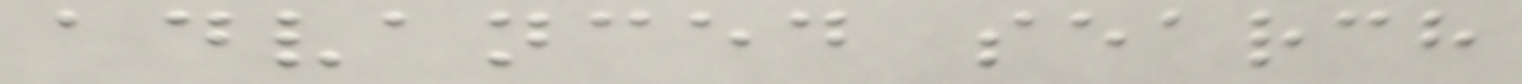advanced search
